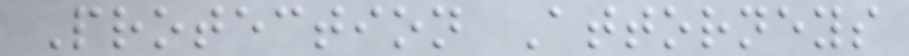Protection Attorneys
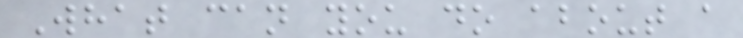What can you do about a
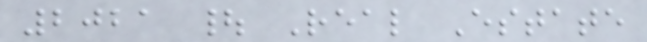2021 | Real Estate
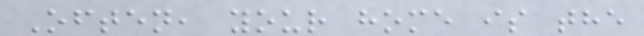Often, your home is the
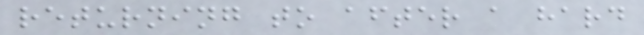returning to after a hard
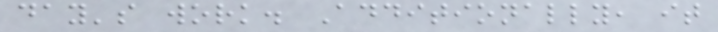day's work. Additionally, it
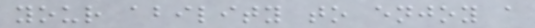your ability to enjoy a
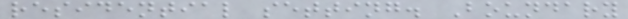residential setting. Boundary
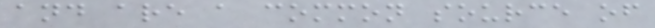and are a common source of
